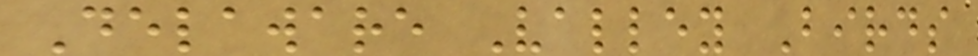Delaware Valley Birds
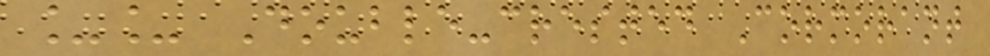__ Double-crested Cormorant
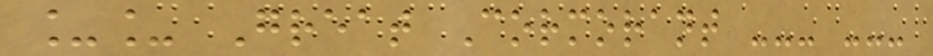__ Great Cormorant --- ---
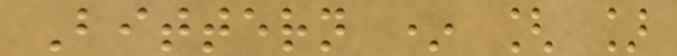Bittern * [ ]
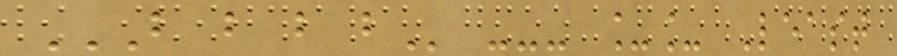B B B B --- __ Least
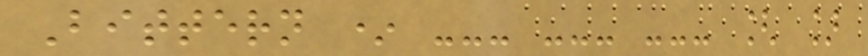Bittern * --- --- --- [ ]
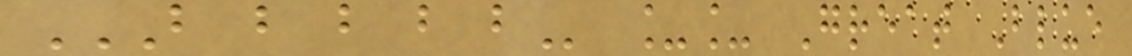B B B B B __ Great Blue
